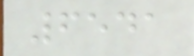6541
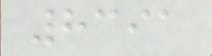8391
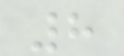8
